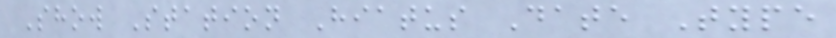Show Station Hiatus Date Type
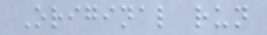Original run
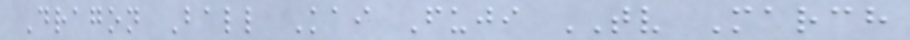Dragon Ball Kai Fuji TV March
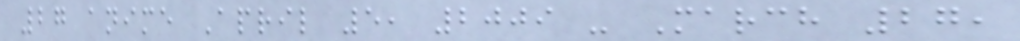27 anime April 5, 2009 - March 27,
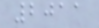2011
